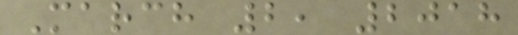March 2, 2018
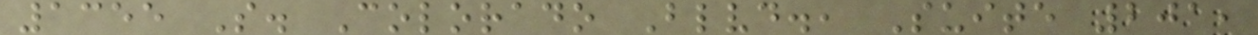1355 S. Colorado Blvd., Suite 201,
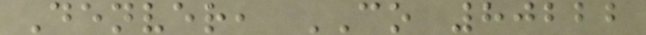Denver, CO 80222
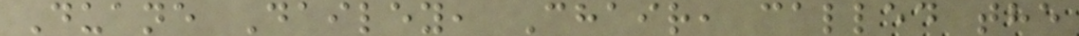Duane Dailey, Chair, called the
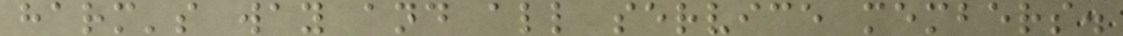harm's way and all service members.
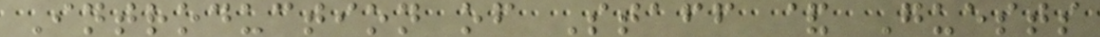Introduction of Staff & Guests
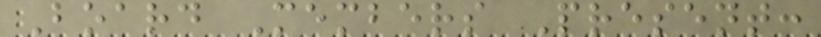Board Members Present:
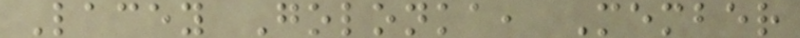Lacey Golonka, Member
